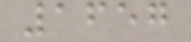1657
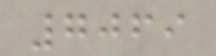7069
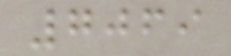7069
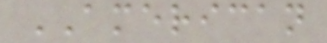AMERICAN
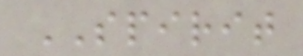SPIRIT
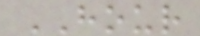HOUR
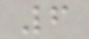6
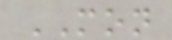MON
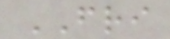FRI
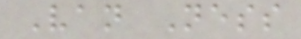Van Ness
